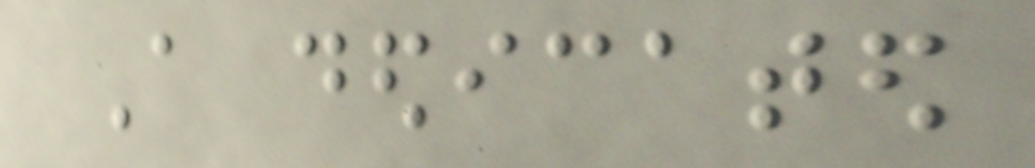A dedicated
